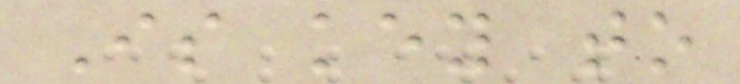Is key to
